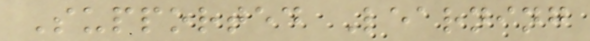Supported Learning
